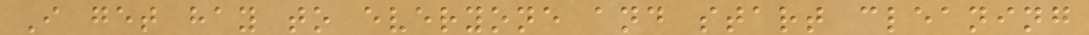I get hay to everyone and start cleaning
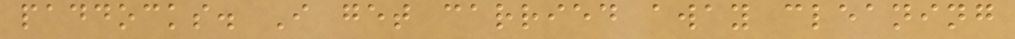paddocks. I get carried away cleaning
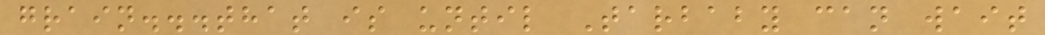grain...that is until Tarbaby can wait
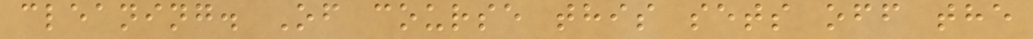cleaning. Of course this sets off the
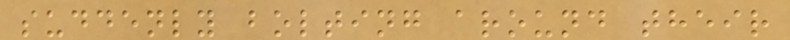suddenly bolting around their
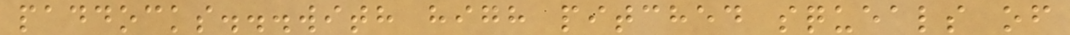paddocks...with high pitched squeals of
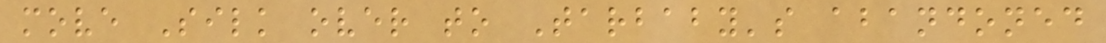move Silk over to Tarbaby's abandoned
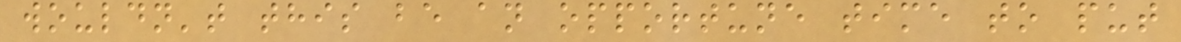wouldn't this be an opportune time to put
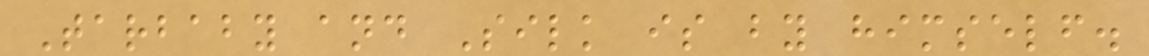Tarbaby and Silk is by himself.
